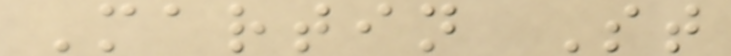Martin St
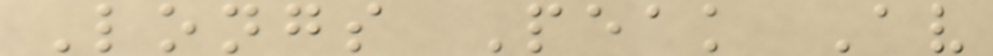Longs Peak Av
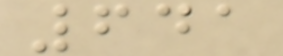641
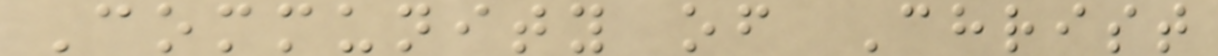Community of Christ
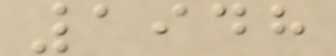1948
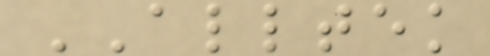ALLTEK
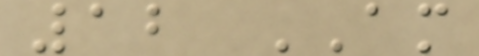12 AM
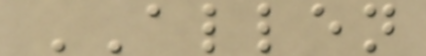ALLEN
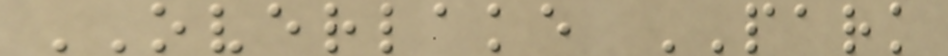OVERLAKE PARK
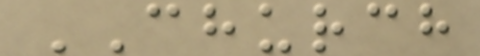CHURCH
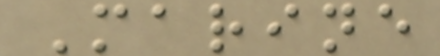Marine
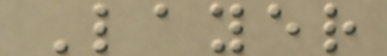Layer
